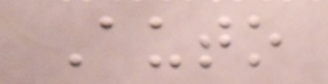Auto
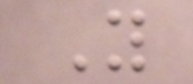Y
